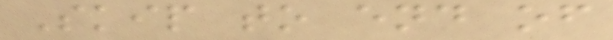Skip to end of
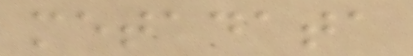metadata
